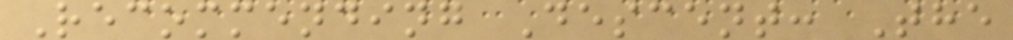Recommending Descent: The
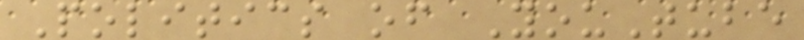Politics of YouTube
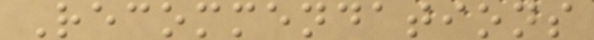Recommendations
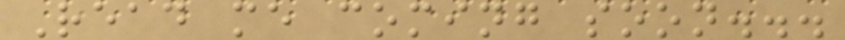Read me coming soon...
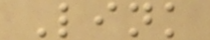Link
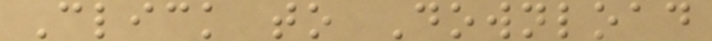Click to Download
